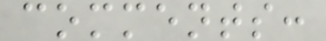comments:
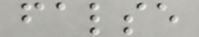false
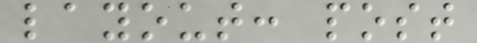layout: post
